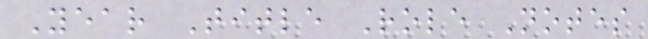Year Title Role Notes
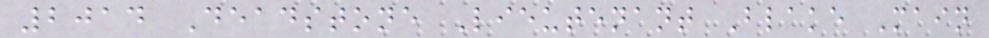2014 Deadstone Lieutenant Blake Main
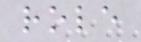role
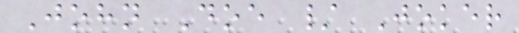John Doe / Joker
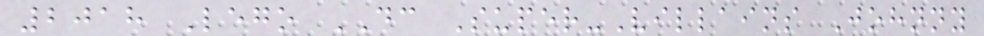2018 Lego DC Super-Villains Johnny
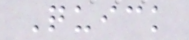Quick
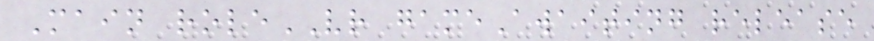Main roleVR gameAwaiting release
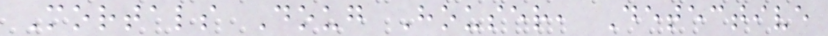Mortals Doug Houser, Detective
